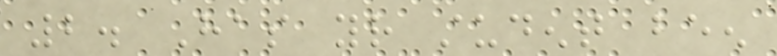2. Has your student been
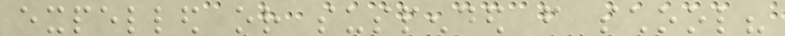expelled or suspended from school?
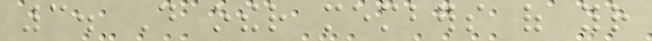3. Do other members of your
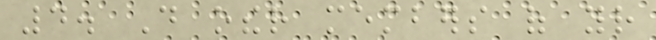4. Do other members of your
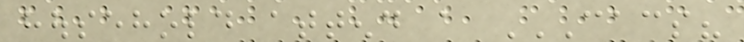household attend a CACS?
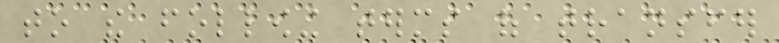to the following terms of transfer
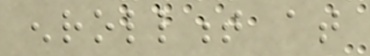enrollment at
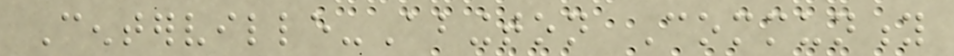Centerville-Abington Community
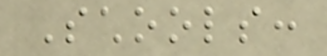Schools:
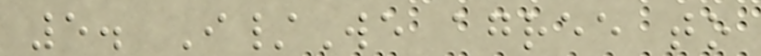5. I/We agree to
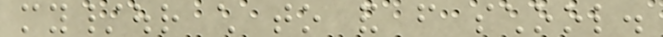my/our child to and from school.
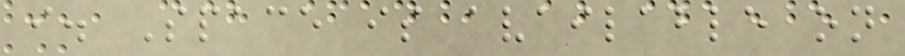i. Space is available on
